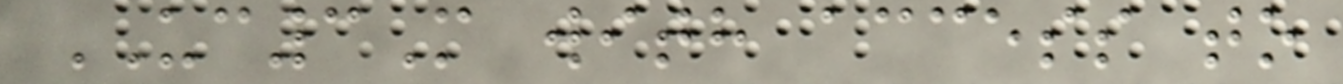UC3M with access to
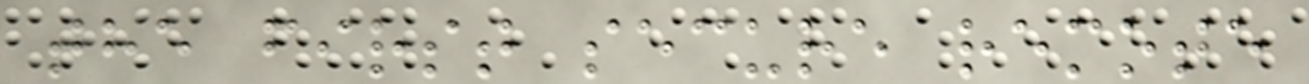the first secure remote
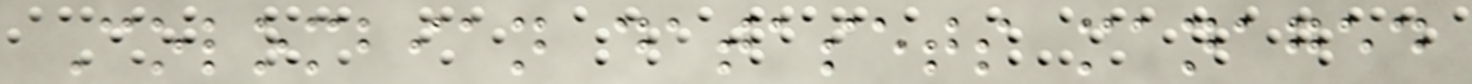Colombian datasets managed
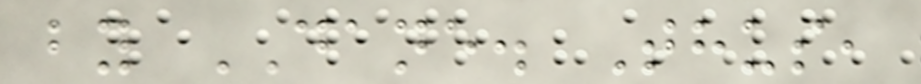by DANE. Thus,
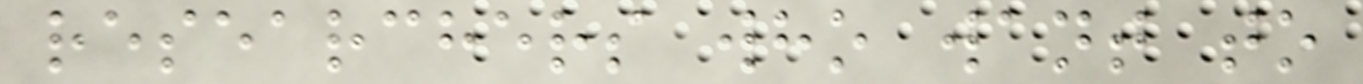researchers who want to
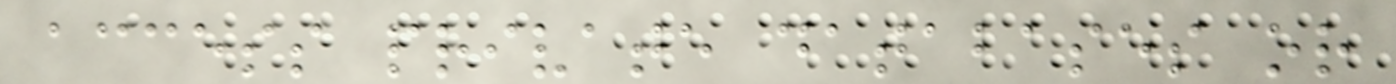access private databases or
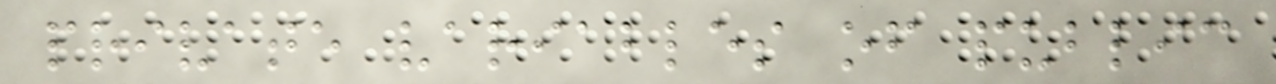private variables of public
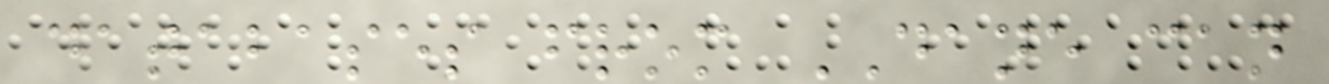databases from DANE can
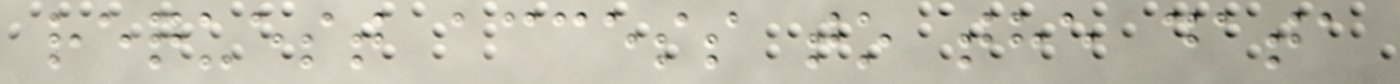request access to the data
